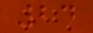24
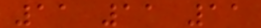11 11 11
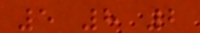5 8 2
